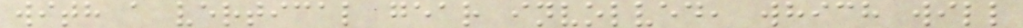with a vertical gear involved, which will
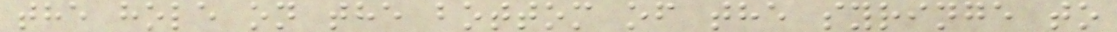the hole on the bottom of the syringe to
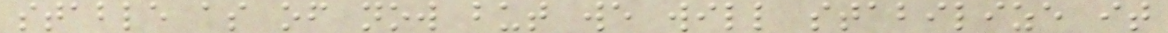stable as of now but we will stabilize it
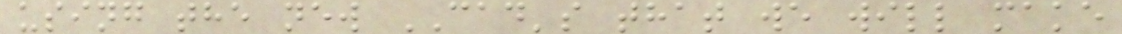using the new CAD's that we will make
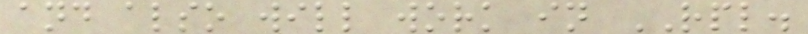and also will work in RPL.
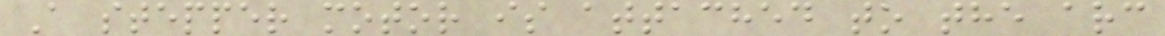A stepper motor is attached to the arc
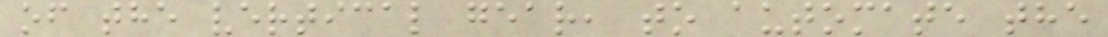of the vertical gear, to automate the
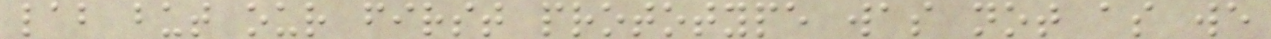lab but our first prototype was not as we
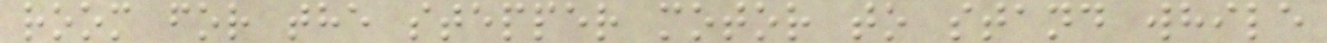room for the stepper motor to stand while
